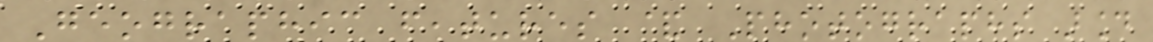Geographic features & Photographs around
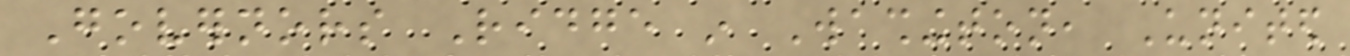Governors Ridge in Washington, United
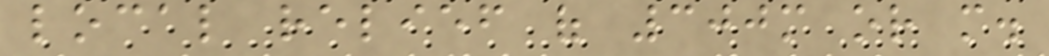local relief of 300m or more.
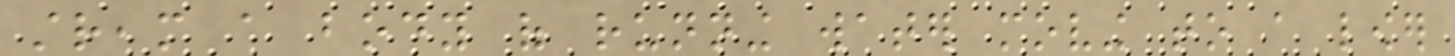stream a body of running water moving to a lower
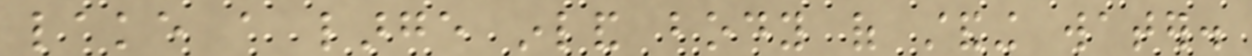lake a large inland body of standing water.
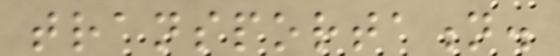transportation.
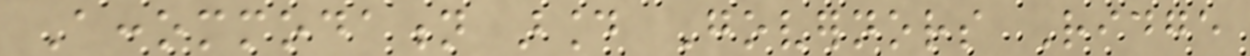Accommodation around Governors Ridge
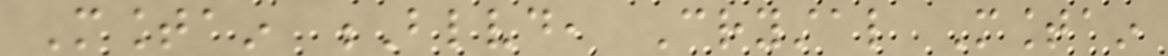Mountain Blvd, Crystal Mountain
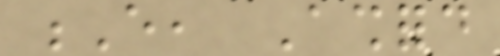E, Ashford
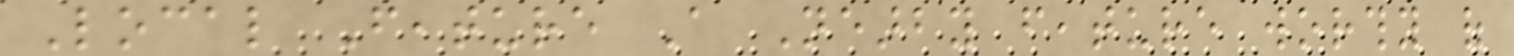Local Feature A Nearby feature worthy of
